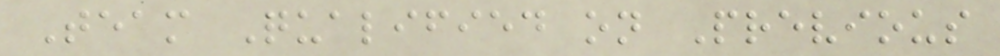Team Qualified on Previous
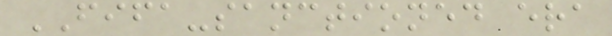FIFA-sanctioned era
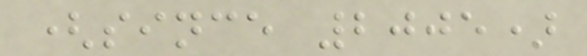(since 2005)
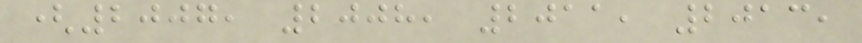(2007, 2008, 2011, 2013,
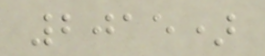2015)
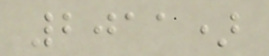2011)
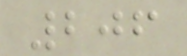206
